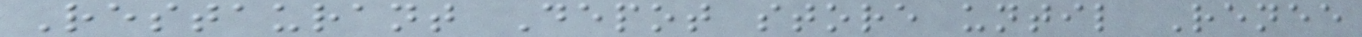Restaurant Depot store until Renee
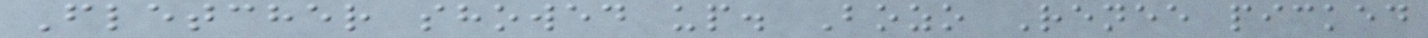Fletcher showed up. Bozo Renee picked
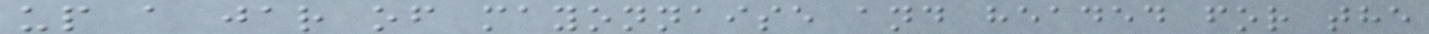up a jar of mayonnaise and headed for the
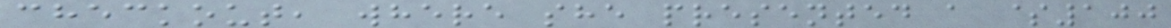checkout, where she presented a $100
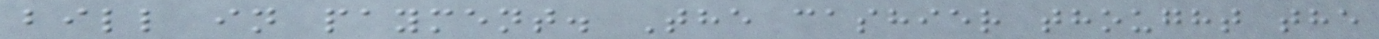bill in payment. The cashier thought the
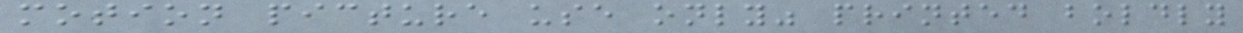motion picture use only" printed boldly
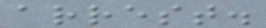arrest.
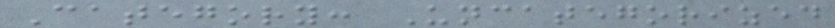Category: Uncategorized
